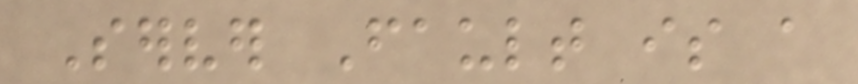Server Fault is a
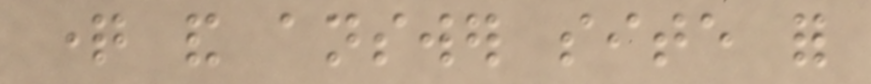question and answer site for
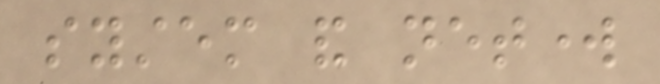system and network
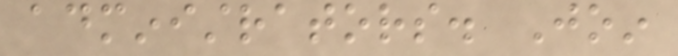administrators. Join
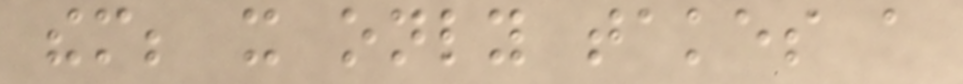them; it only takes a
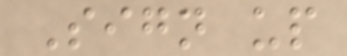Sign up
